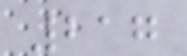217
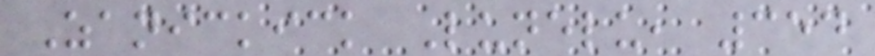Zanickick Lunelu, 354
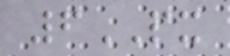6PX
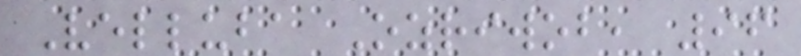Velluba Ozriwob, 96
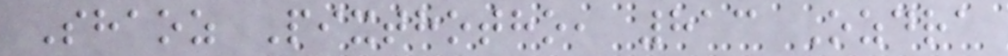Shaoz Pixthotho, 813 Ozdra
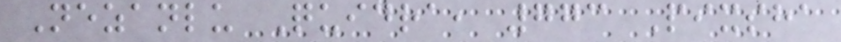Nezanlu Quidra, 773 Pixsha
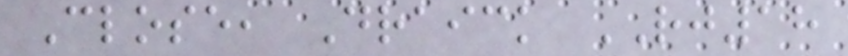Close, Draick RJ18
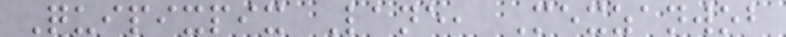Quipixpix Lane, Mexzanwob
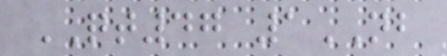QT47 1NB
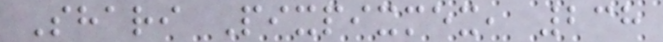Shari Pixpixmex, 238
